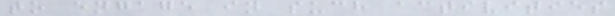to engage in such activities
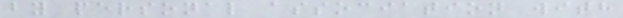by personal association with
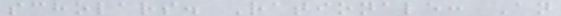scholars. Rationale: An
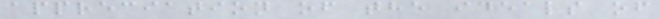appreciation of the ideals of
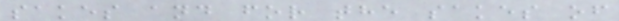sakes and for the sakes of
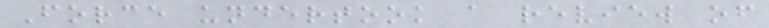Force undertook a review of
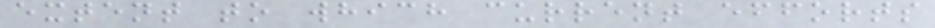extent to which current efforts
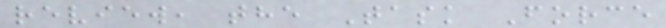review, the Task Force
